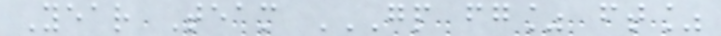Year Team GP FG% FT%
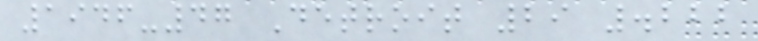1946-47 Detroit 29 .222
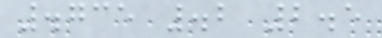.735 .2 2.5
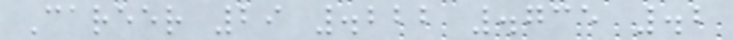Career 29 .222 .735 .2
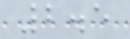2.5
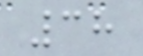38
